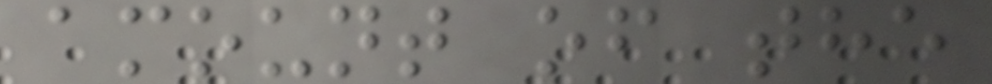amount of the
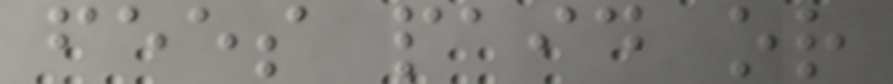fees paid or
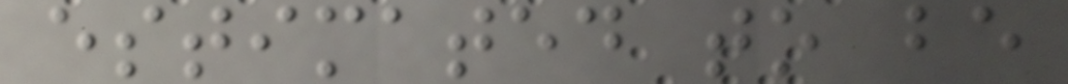estimated to be
